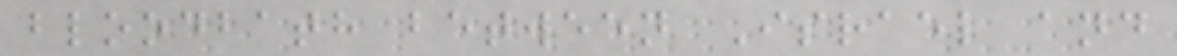bloodbath between Israel and
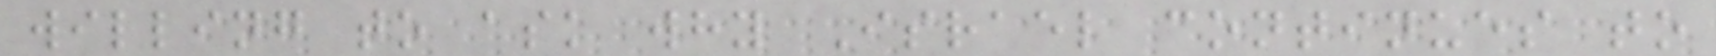willing to ask why Israel continues to
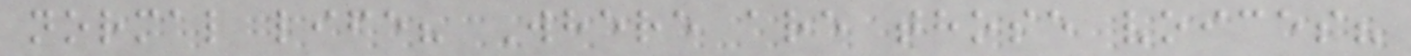normal life? Where are those voices?
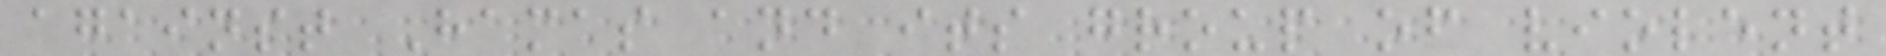against Hamas and its group of violent
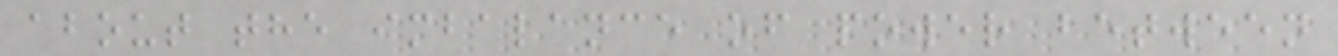about the imbalance of power between
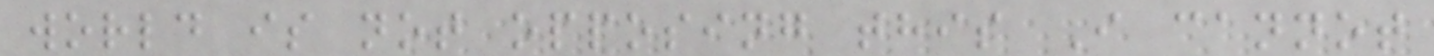world is not opposing this I cannot
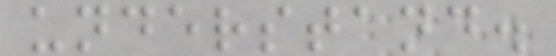understand.
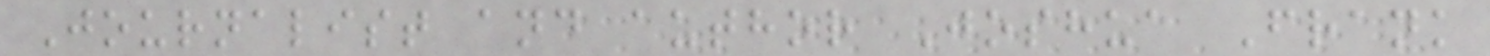Journalist and author Joshua Frank
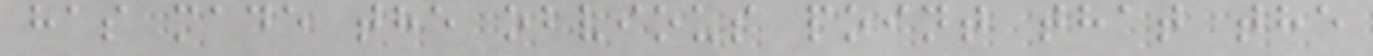has made the obvious point that the
